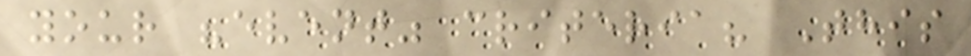your "event" criteria? This
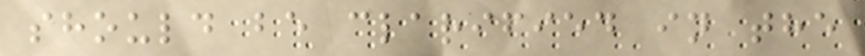should be clarified in the
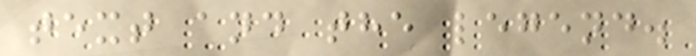text and the legend.
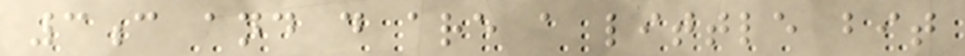3c and d are a little bit
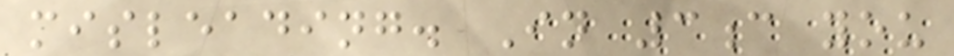misleading. In 3c you
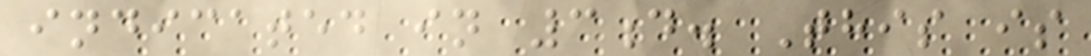indicated in 3d. This is
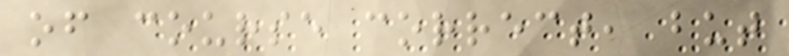of course correct, but
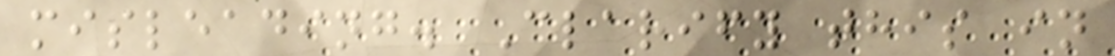misleading. Clarify this in
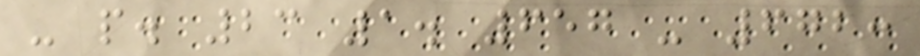- p. 23 1. 657 - 672:
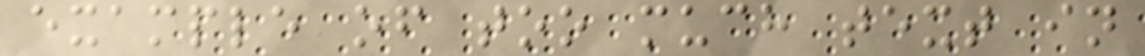example of too much text in
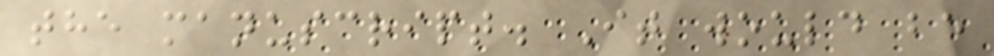the manuscript. It would be
